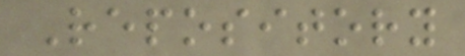Repository
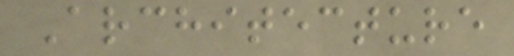Architecture
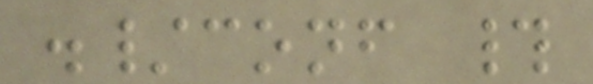./conf #
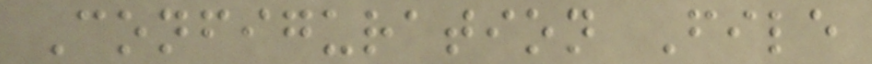Configuration File
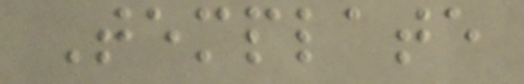Template
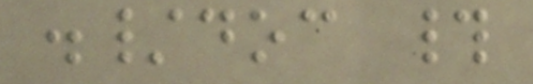./doc #
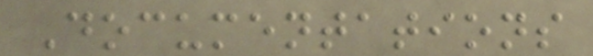Documentations
